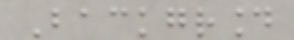Background
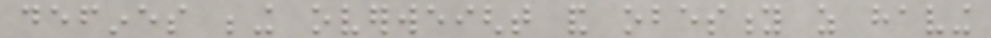defines being overweight and obesity as having
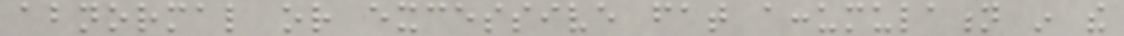abnormal or excessive fat accumulation in the
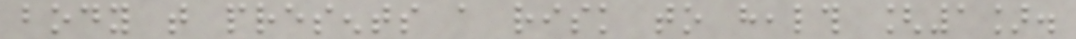body that presents a risk to health [1].
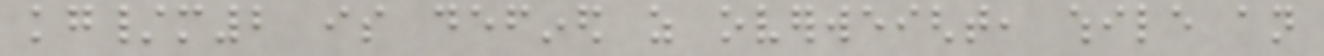kg/m2 is defined as overweight, while an
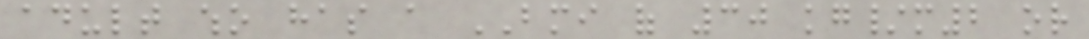adult who has a BMI of 30 kg/m2 or
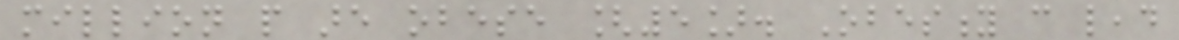million people are obese [5]. Obesity can lead
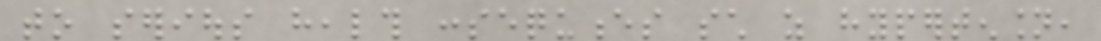to serious health consequences such as hypertension,
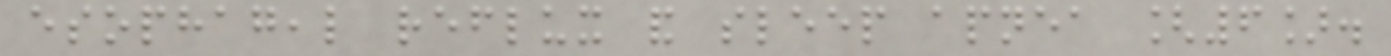esophageal reflux and sleep apnea [6].
